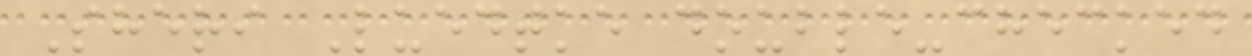Sheri Luedtke double-checked
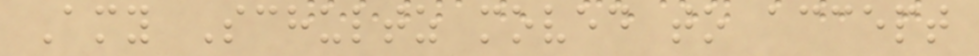Amy Schultz moved to accept
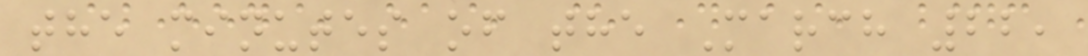the minutes of the March 22,
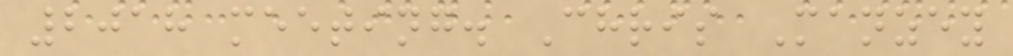2018 meeting. Chris Manzey
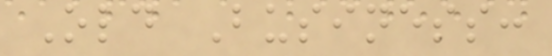Old Business:
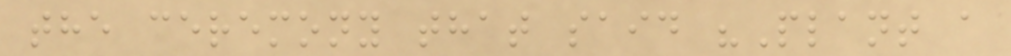the ceremony that said "Plant a
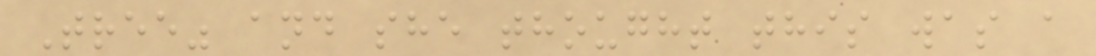Tree" and she thought this was a
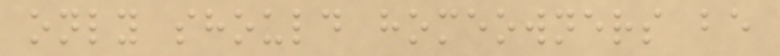only should homeowners be
